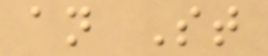an St
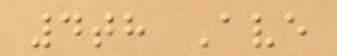4th Ave
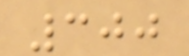300
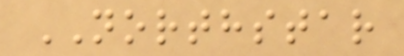NORTHSTAR
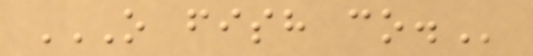O FISH CO.
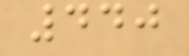440
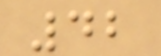42
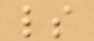ls
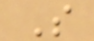S
